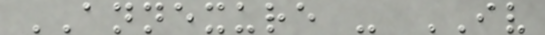ANNEXURE - IV
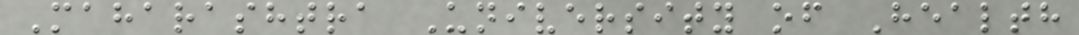Maharashtra University of Health
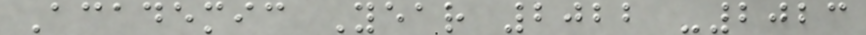Academic Year 2022 -2023
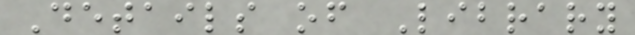Details of Library
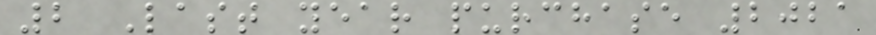2 Last year purchase 2021
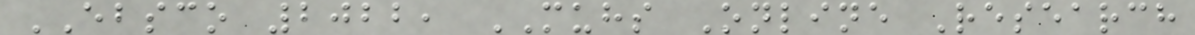EBSCO 2022, MUHS Online Research
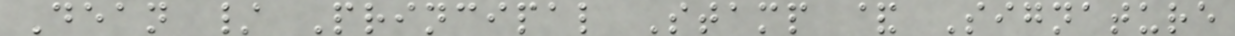Dean / Principal Stamp & Signature
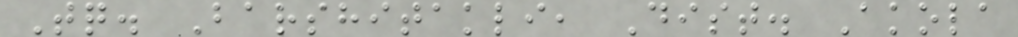Tq. Barshitakli, Dist. Akola
